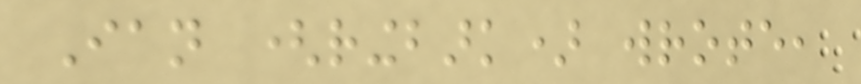Ian (ringbark) wrote,
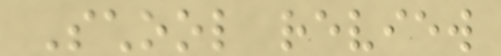School review
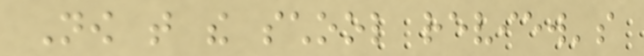Now that the school review's
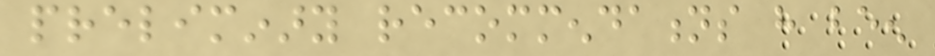preliminary recommendations have been
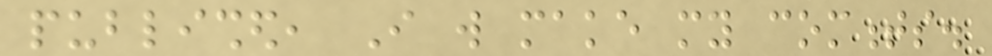published, I will make my comments.
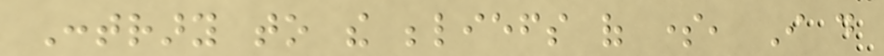Contrary to the beliefs of some, I do
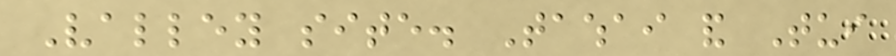Valley site. Tawhai and Tui
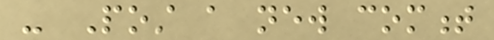- Post a new comment
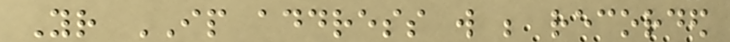Your IP address will be recorded
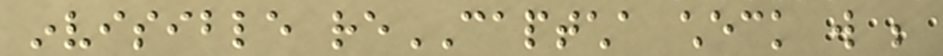invisible reCAPTCHA check will be
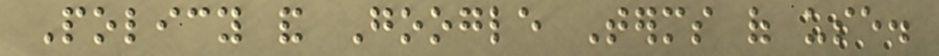Policy and Google Terms of use.
